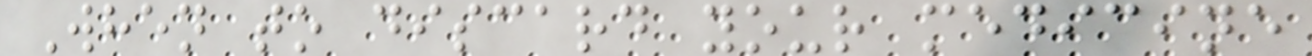When to discard your medicine
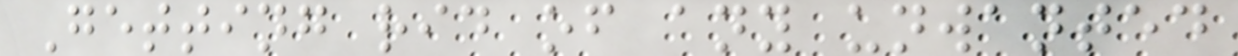Getting rid of any unwanted
